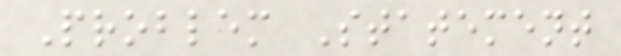Problem Statement
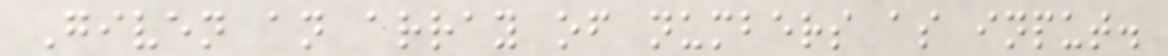Given an array of numbers as input.
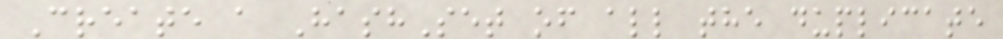Create a HashSet of all the duplicate
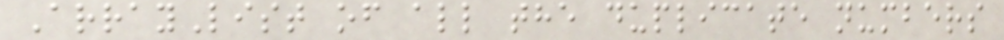ArrayList of all the duplicate numbers
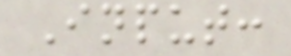Input:
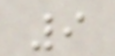9
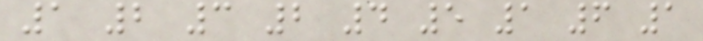1 2 3 2 4 5 1 6 1
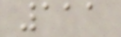111
